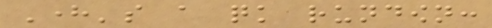Here's a quick rundown:
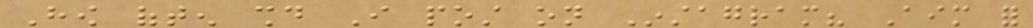How often should I post on Instagram? Aim for
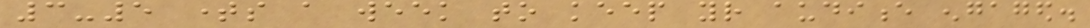3-5 times a week to keep your audience engaged.
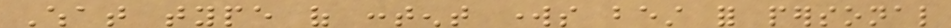What type of content works best for personal
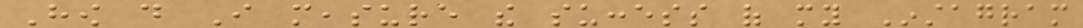How do I measure the success of my Instagram
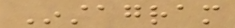Instagram
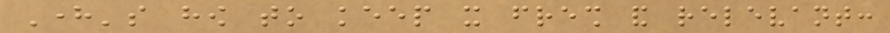Here's how to keep it fresh and relevant:
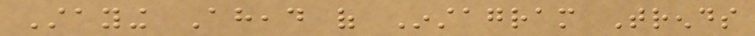Staying Ahead of Instagram Trends
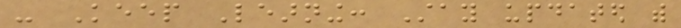- Keep Learning: Stay updated with
